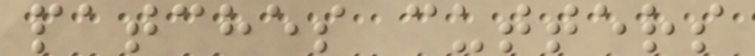patches cutters
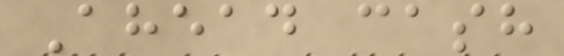Ahead cash
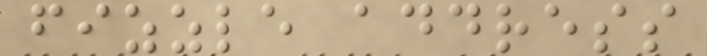fizzle address
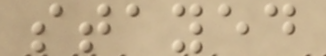stayed
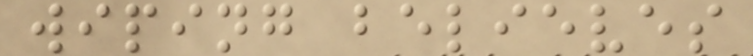wiping believes
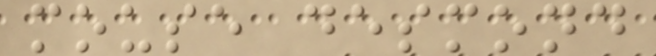mouse desmond
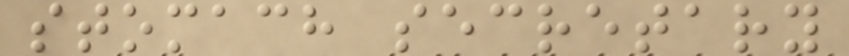stomach secretary
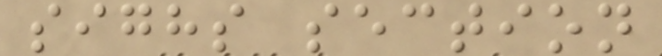sighs section
